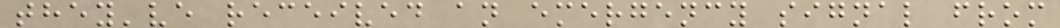they've received an emergency signal from
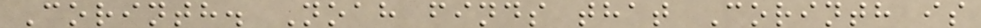Corinth. Noah finds that Corinth is
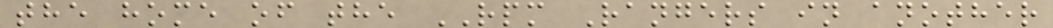the home of the RPM Rangers in another
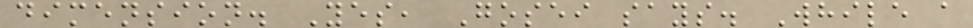dimension. Yes, Gosei says. While a
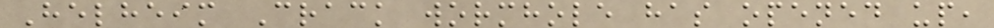Helheim Crack wormhole has opened up,
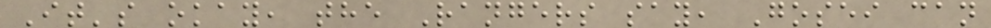It's okay, the Rangers say, Gosei can
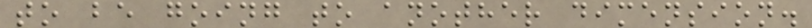to be going to another dimension.
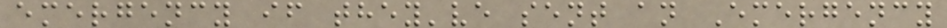emergency if they've sent an Emergency
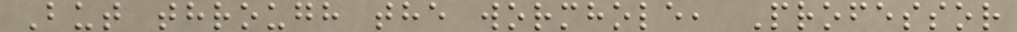But through the wormhole, Professor
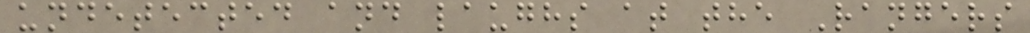undetected and laughs at the Rangers
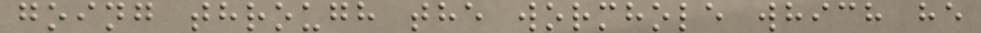going through the wormhole which he
